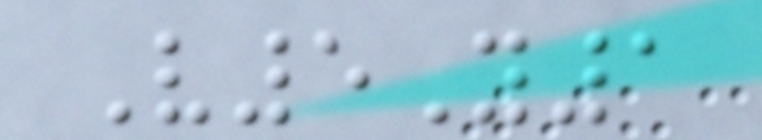V5Y1
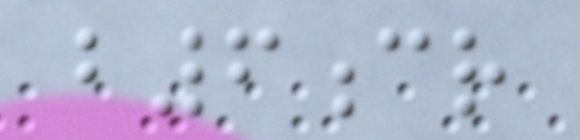b6cr
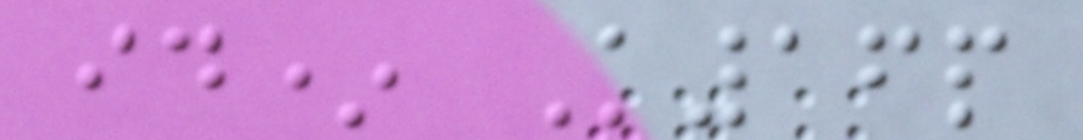id* K16p
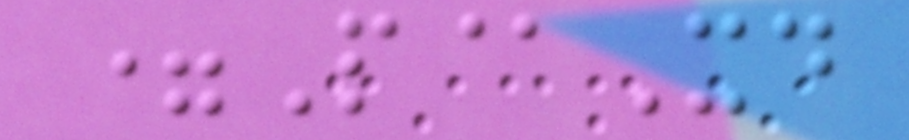=P@Xd
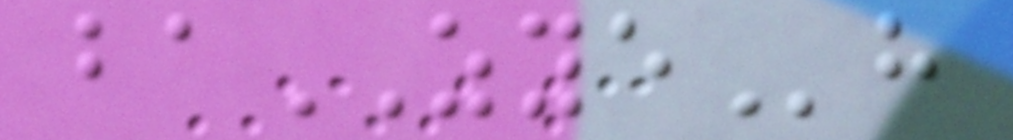baZYEh
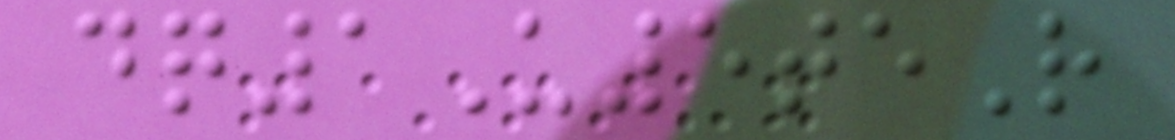dq1U5teR
